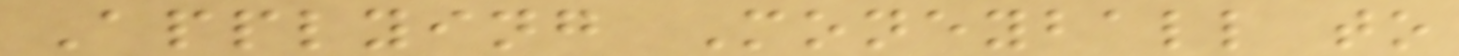Applying Moneyball to
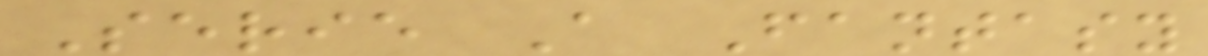Serie A Fantasy
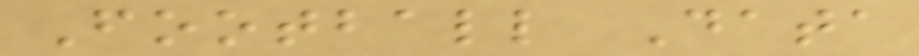Football Data
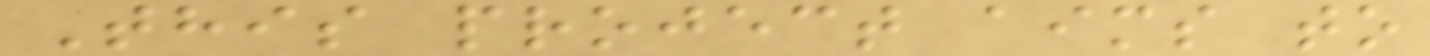This project aims to
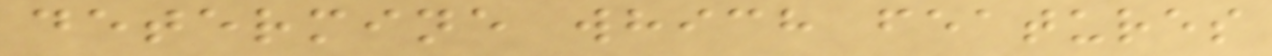determine which features
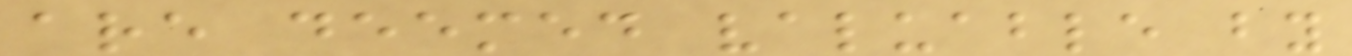are deemed valuable by
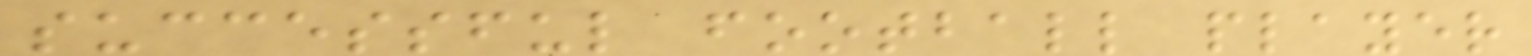successful football player
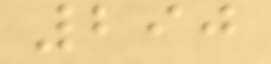290
